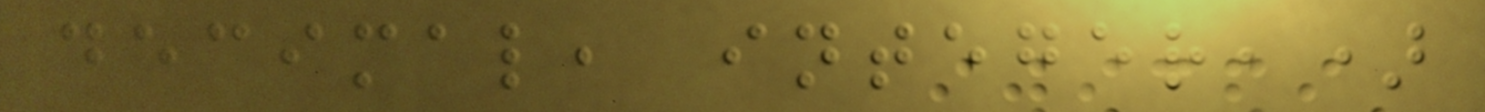decimal, integer,)
